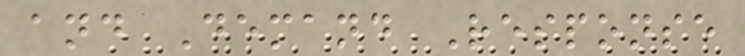and Demand Response
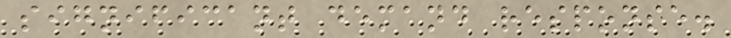significant demand response.
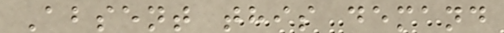Absent this demand
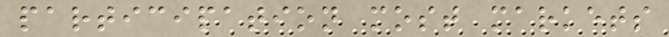participation most markets
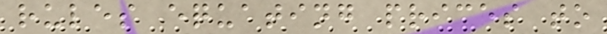rules equating prices to
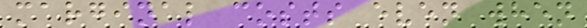marginal costs even when
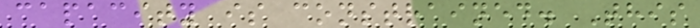capacity is constrained. This
